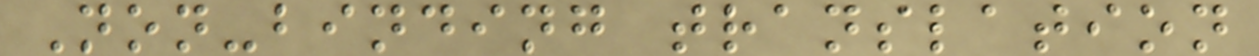Non-binding translation
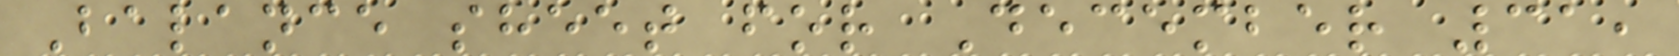Balance sheet for December 31,
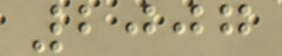2007
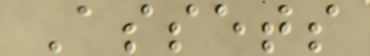Assets
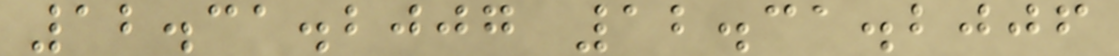12.31.2007 12.31.2006
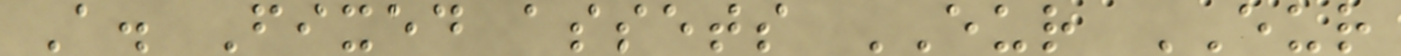A. Fixed assets EUR EUR
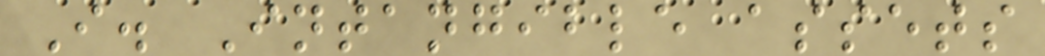I. Intangible assets
